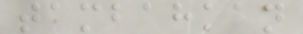tambahkan
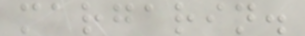margarin.
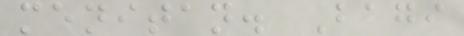menitan. Bagi
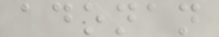adonan
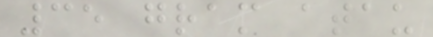35 gram atau
